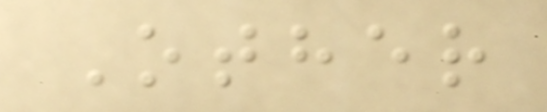Other
